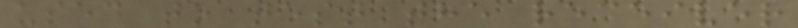used to test the receiver
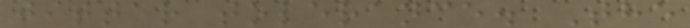jitter tolerance. The
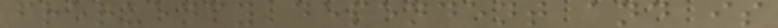frequency dependent and is
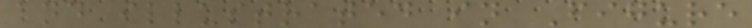and illustrated in Figure
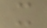x
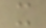x
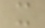x
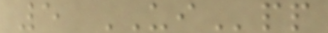5 UIpp
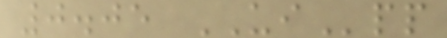0.05 UIpp
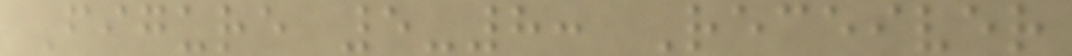Figure 5-8: Receiver
